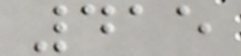415
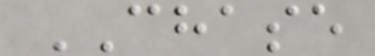CHASE
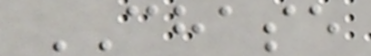CHASE
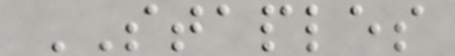STAPLES
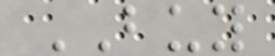BUY
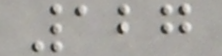127
